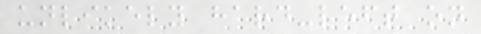unlikely hard-left on
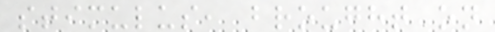stimulus, brought on
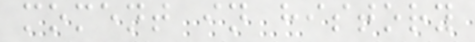moment in history
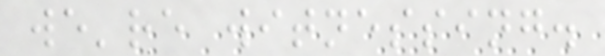we're witnessing.
